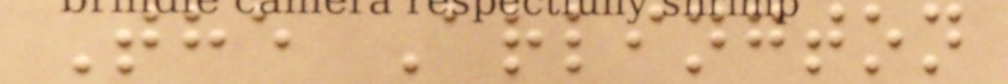The Arlington
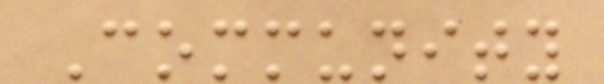Community
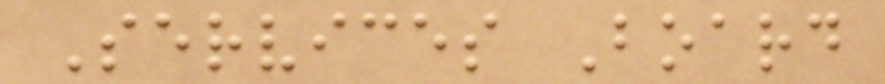Services Board
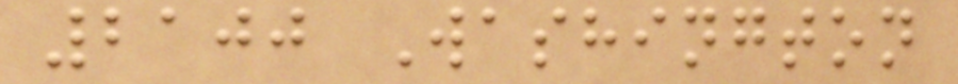2100 Washington
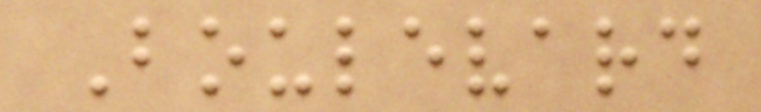Boulevard
